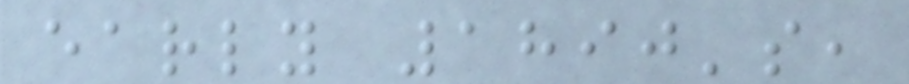early 1890's,
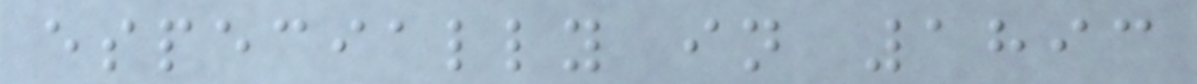especially in 1893
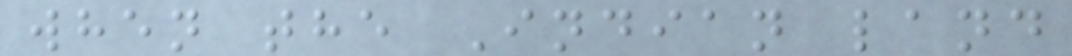when the Indian land
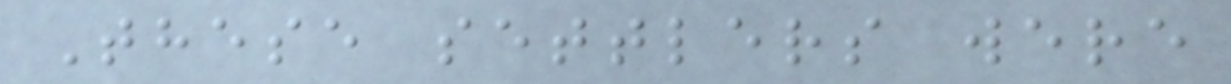These settlers were
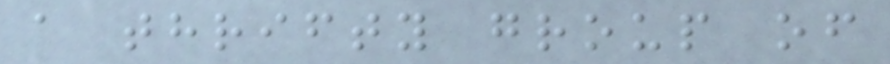a thrifty group of
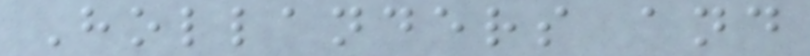Hollanders and
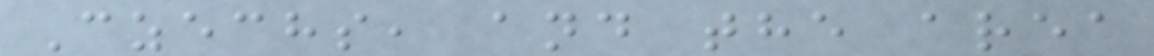Czechs, and the area
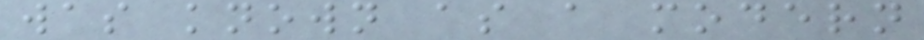was known as a modern
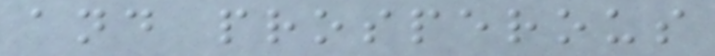and prosperous
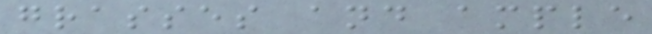grasses and ample
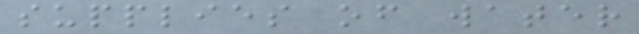supplies of water
